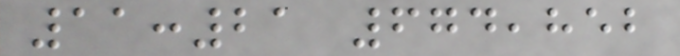11:21 674,852
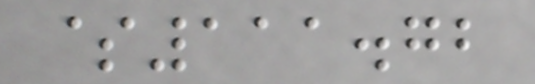$111.72
